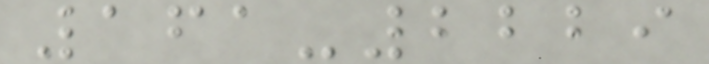161-2229
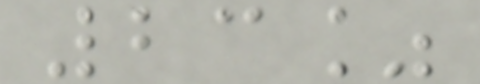23%
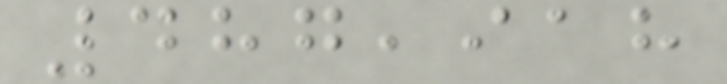487,918
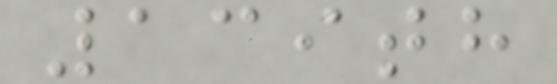139th
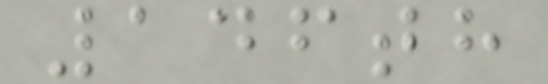146th
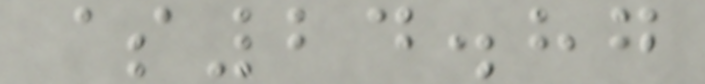$24.87
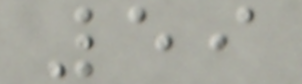59
